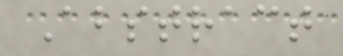Abstract
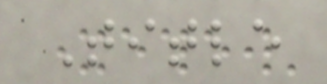Title
